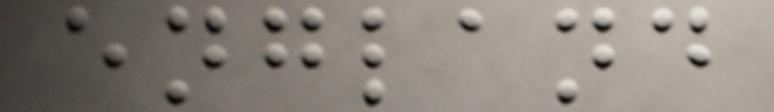england
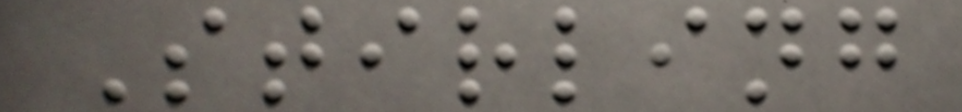Stirling
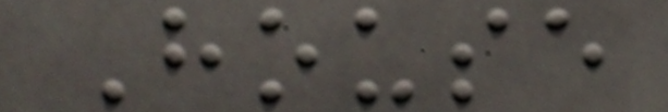House
